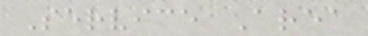Service Area
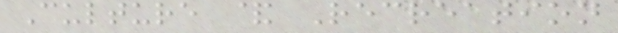Culture & Recreation
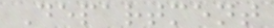Department
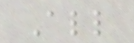All
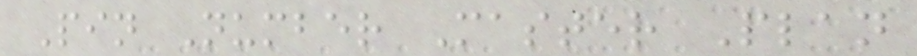Pin Number Master Plan
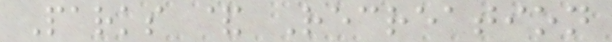Parks & Recreation
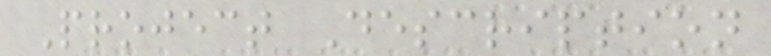Project Description
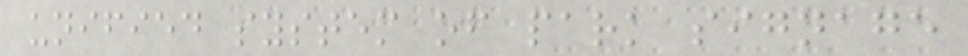unified system of park signage
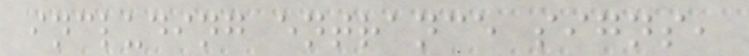including entrance signs,
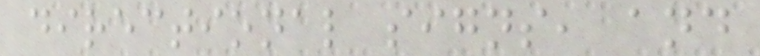directional signs, and
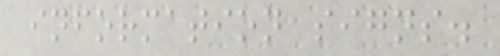information signs.
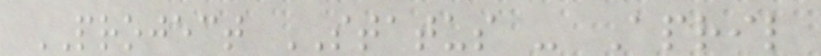PROJECT STATUS - April
